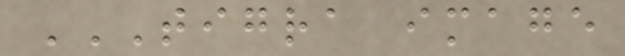TIGRA IMAGE
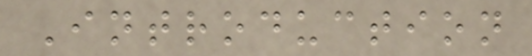Introduction
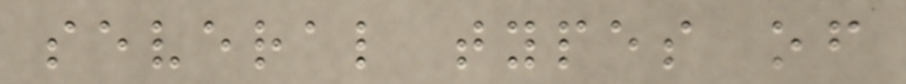several types of
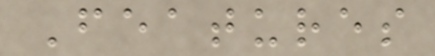Features
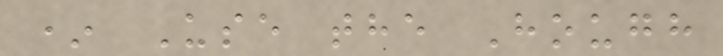* Use the Hough
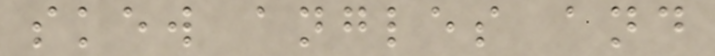skew angles and
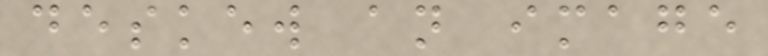deskew an image
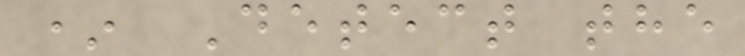* Detect the
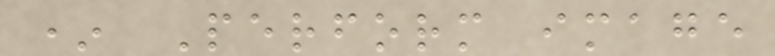* Perform image
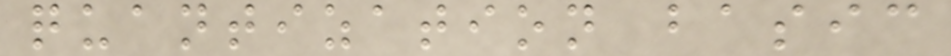quantization basic
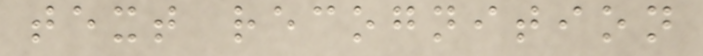text recognition
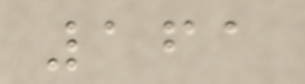161
